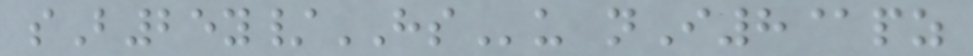sB25y/HSu nI8@pz
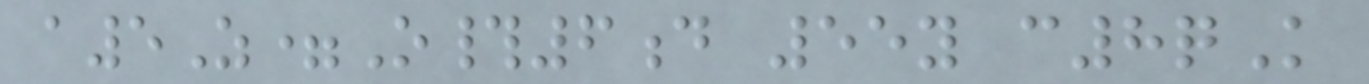a5Z=O#6d 55y c8qK
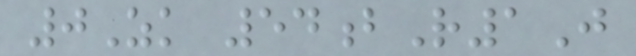0Zk 54bR1J
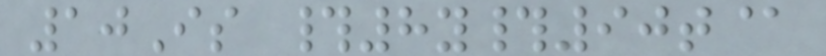10Is #8y#90t@
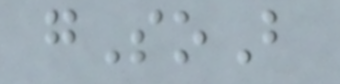gSoB
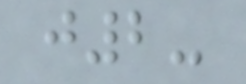j2-
